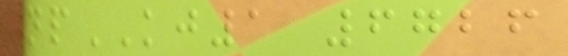npKJ1 6726
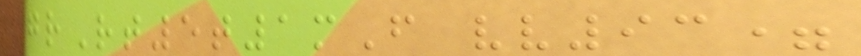grRt5t1mF vv93=
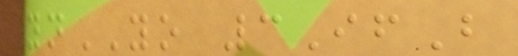ynYO 3IfB
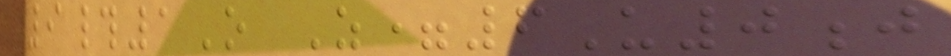9#1O Z=6U0j
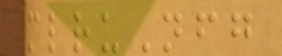mlruNfg
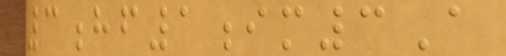3hf1im3A
